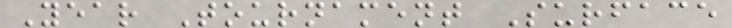Year Tournament Surface
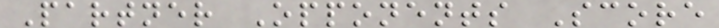Partner Opponents Score
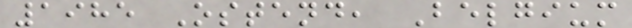1985 Ostend, Belgium
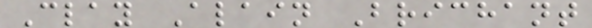Clay Alain Brichant
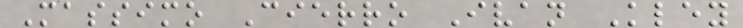Massimo Cierro Ivan Kley
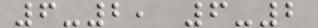6-2, 6-2
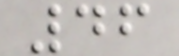46
